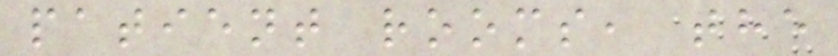patient rooms, the
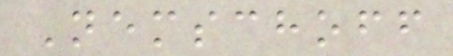Nemschoff
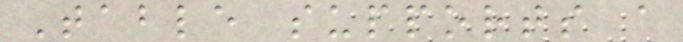Table supports a
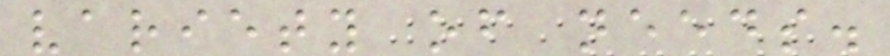variety of needs.
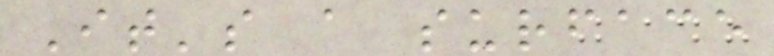It's a surface
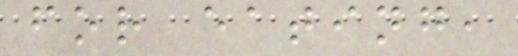for eating,
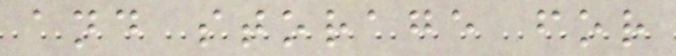and storage for
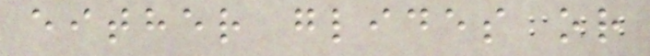either glides or
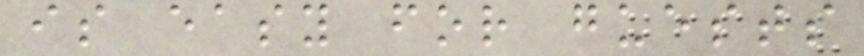is easy for guests
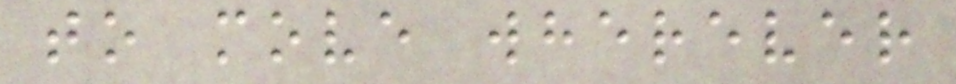to move wherever
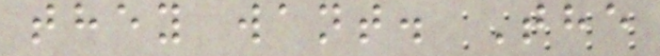they want. The
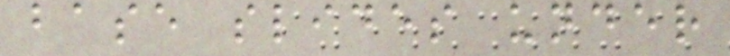base slides under
